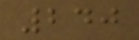240
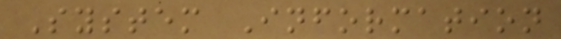System Information
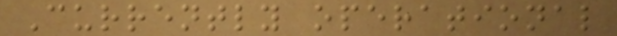Currently operational
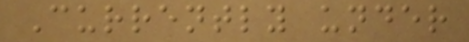Currently under
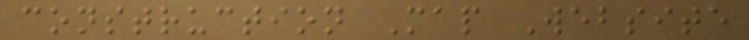construction Map Website
